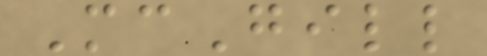McGill
